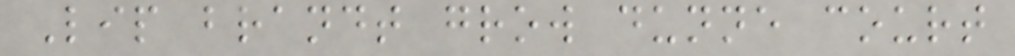Lip brandt grow dunne court
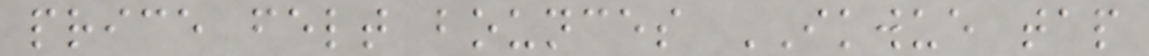price felt bounces IKWUE tap
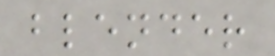blender
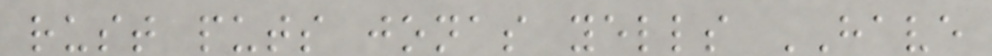rust puts jonas yells HAVE
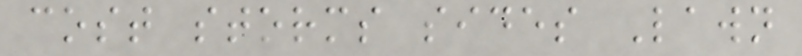cost storms sides Lawn
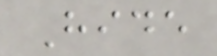Hide
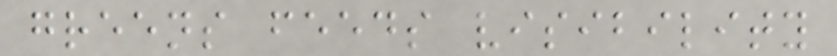greens feeds visibility
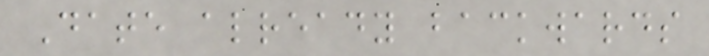Date already backwards
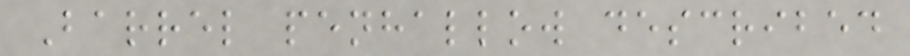Barrel penhallow described
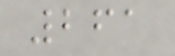261
